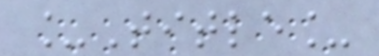_Title_
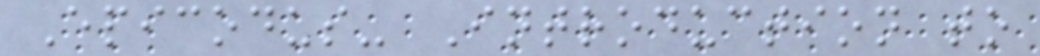Epicodus- Introduction to
